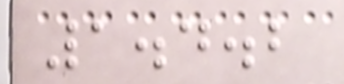1.4.2
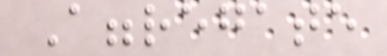Aggregate
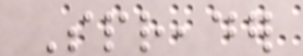Spreader
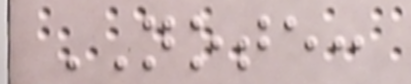NOTE:
